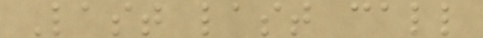Last last call
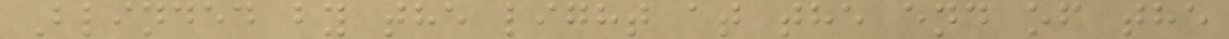Blinded by the light at the end of the
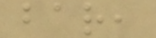bar,
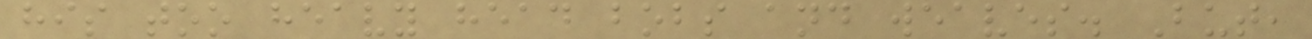his too heavy head bobs and weaves. But,
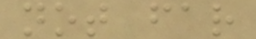not far
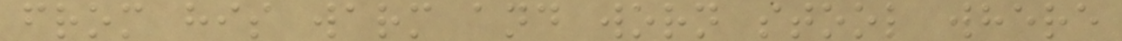from his warm and worn stool where
